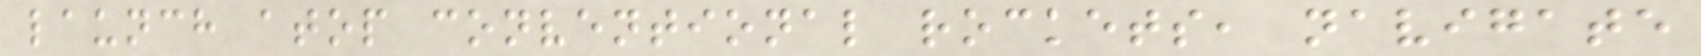launch atop conventional rockets, navigate
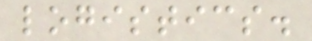logistics.
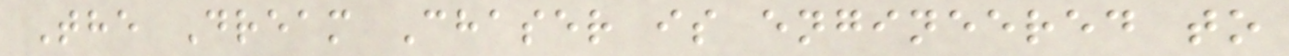The Dream Chaser is engineered to
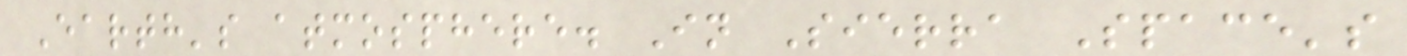Earth's atmosphere. In Sierra Space's
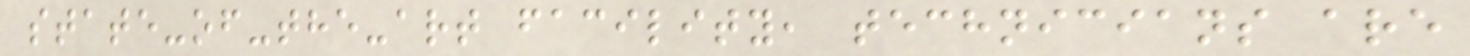state-of-the-art facility, technicians are
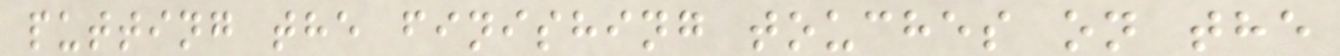putting the finishing touches on the
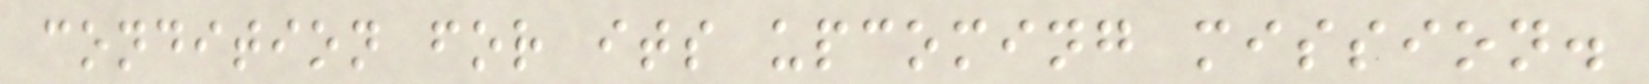condition for its upcoming mission.
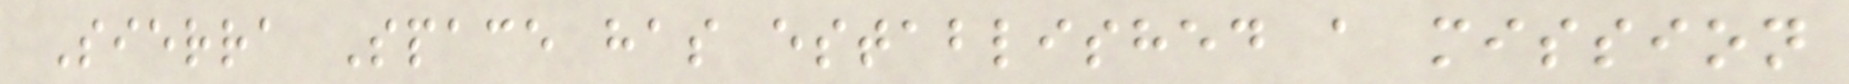Sierra Space has established a mission
